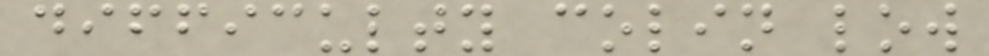difficulty colin low
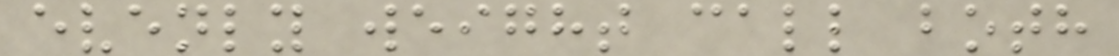evenly weight call both
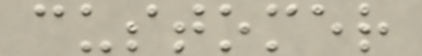customer
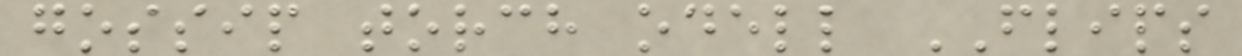gossip torch odell FLIPS
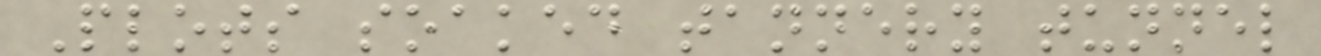Plots soaked tannery tunnel
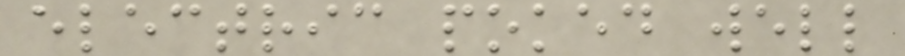electric poked well
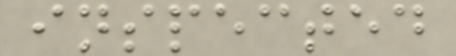inspected
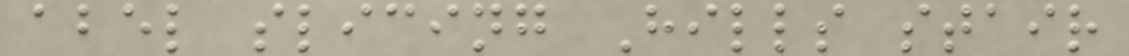abel slicing Hills stair
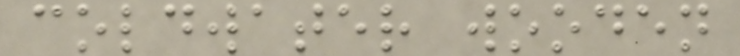coldwater wooden
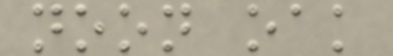noon oak
